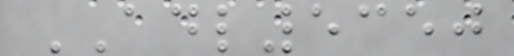ADL5350
